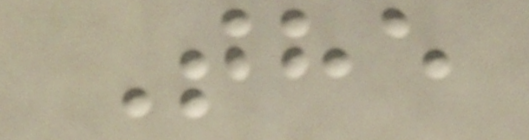The
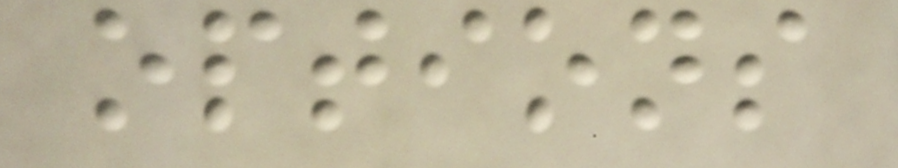options
